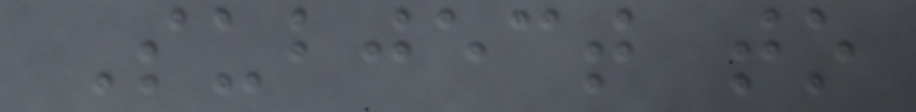Subject to
